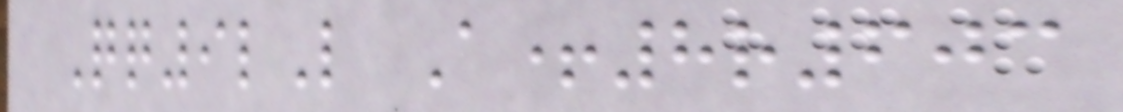Qq9lL A+8r603
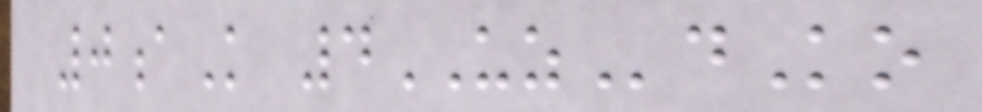0aK 4UZdKo
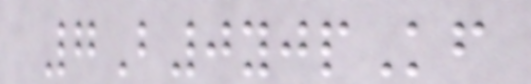7B0yjpKf
